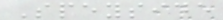Speyside
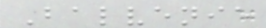Balvenie
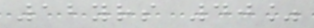12yrs 40%
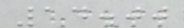14.00
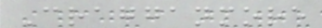Cragganmore
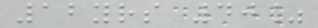12yrs 40%
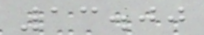13.00
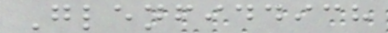Glenfiddich
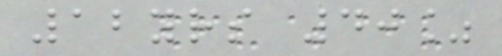12yrs 40%
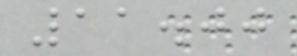11.00
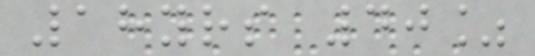18yrs 40%
